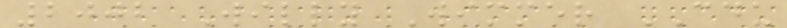2002 Willy Wimmer CDU
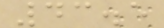43.5
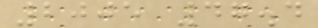2005 47.4
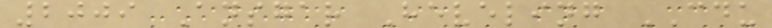2009 Ansgar Heveling CDU
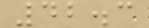42.3
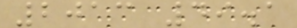2013 49.1
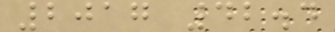2017 42.4
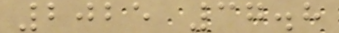2025 37.8
